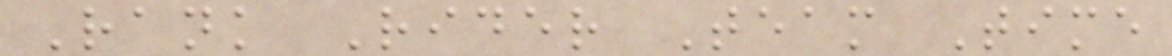Rank Rider Team Time
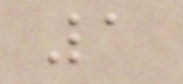1
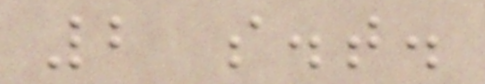2 s.t.
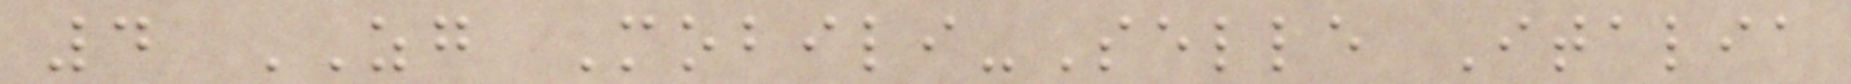4 ZG Mobili-Selle Italia
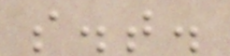s.t.
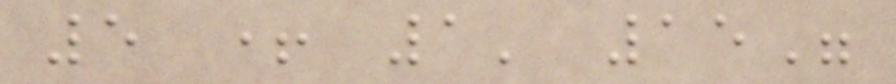5 + 1' 15"
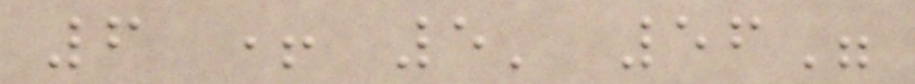6 + 5' 56"
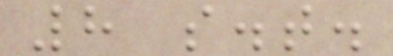8 s.t.
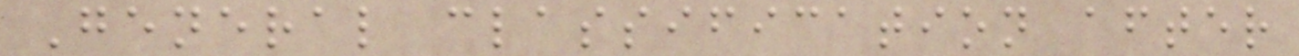General classification after
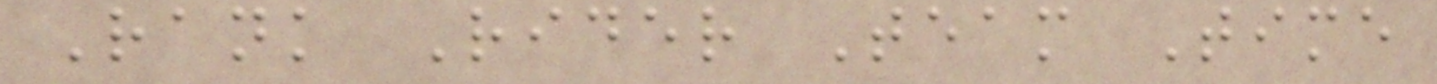Rank Rider Team Time
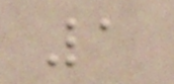1
